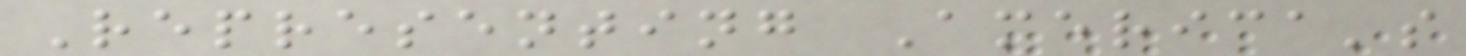Representing America's
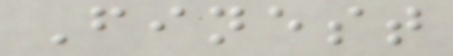Finest
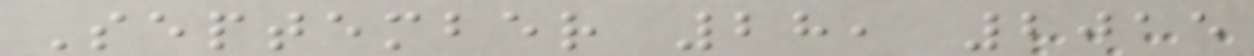September 28, 2015
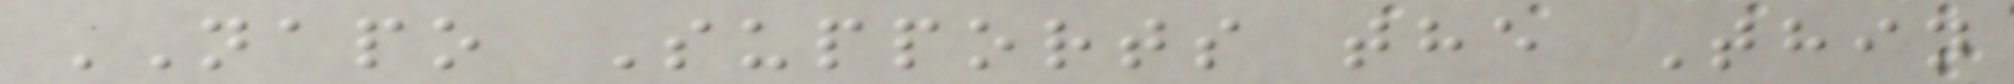NAPO Supports the Thin
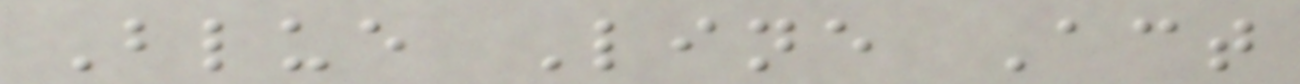Blue Line Act
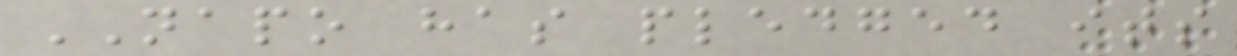NAPO has pledged its
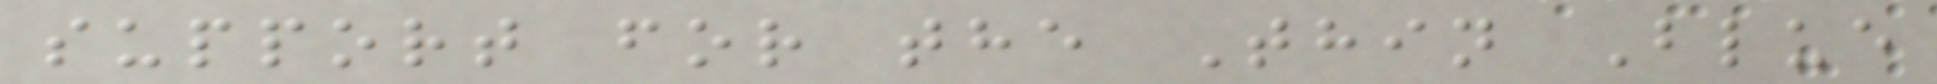support for the Thin Blue
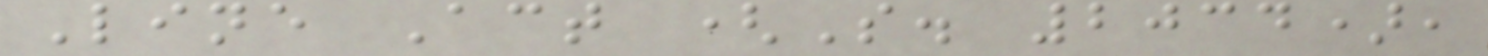Line Act (S. 2034),
